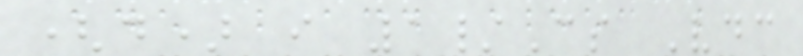(d) i 1/Cs Vdc
